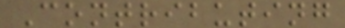Contributing
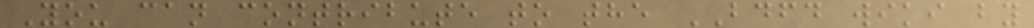You can contribute to the BDFD wiki by
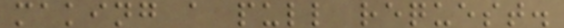making a pull request.
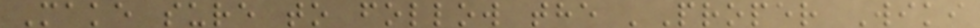Make sure to follow the 'Proper Wiki
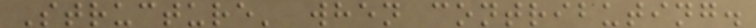Structure' when contributing.
